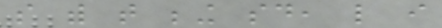so with that being said, like i
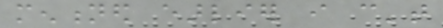mentioned earlier i can't
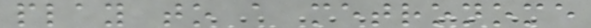play to a metronome
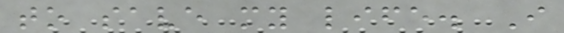to save my life. I
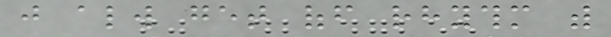just always get off rhythm with
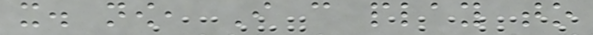it. now, I can play to
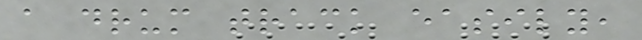a drum track easily,
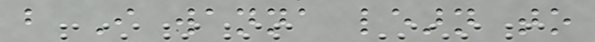but I wanna learn to
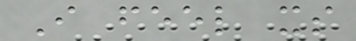I feel its
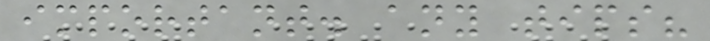important. any tips?
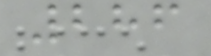286
